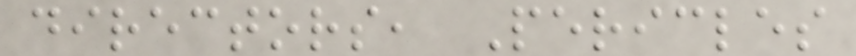directors, Pericles
